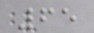65
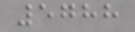5788
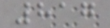817
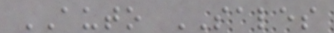AUTO SALES
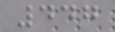447
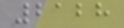2128
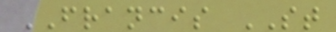FRANCIS ST
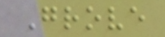Grove
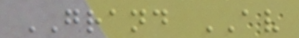GRAND AV
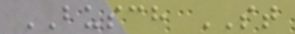BUSCH ST
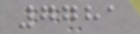7781
